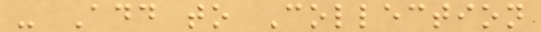- Add to Collection
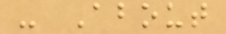- About
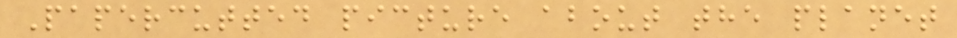Papercutted picture about the planet
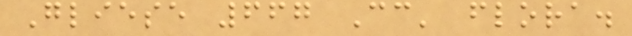Gliese 667 Cc' flora.
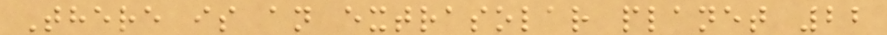There is an extrasolar planet 22
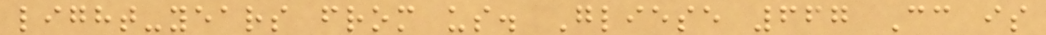light-years from us. Gliese 667 Cc is
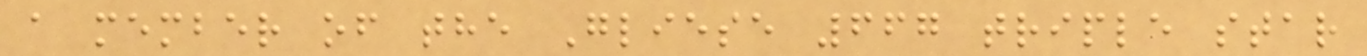a member of the Gliese 667 triple star
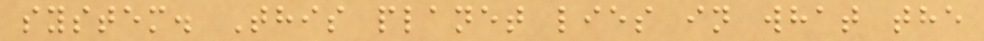system. This planet lies in what the
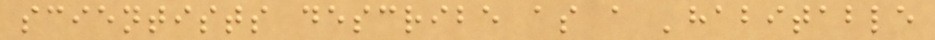scientists describe as a 'habitable
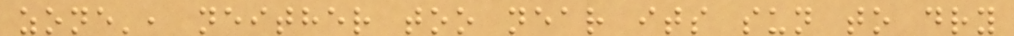zone', neither too near its sun to dry
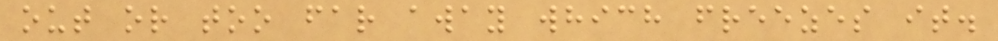out or too far away which freezes it.
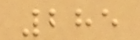285
